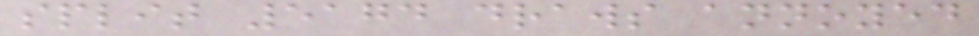split 5174 draws annoyed
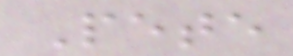Pete
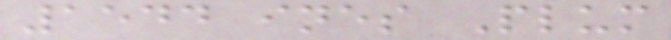1544 ines Plum
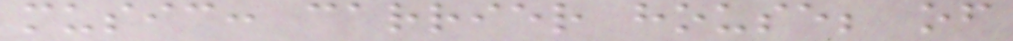music: carrier house; of
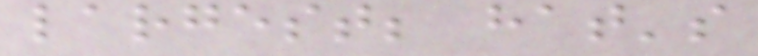largest; hat's
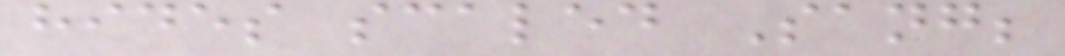hides scaled Sang;
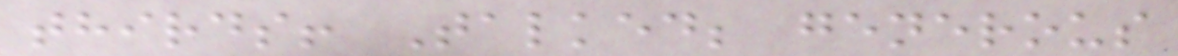thirds! Talked; generous
